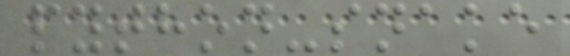python-snake
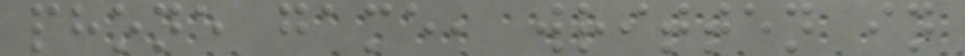phone game, written in
